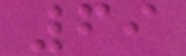69
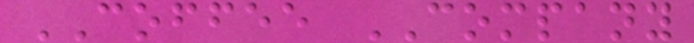COFFEE COMPANY
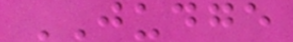JUDGE
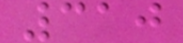310
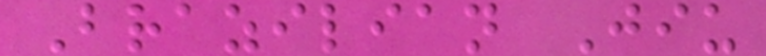Brazilian Jiu
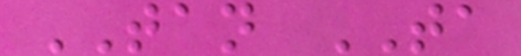TAN TA
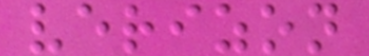verizon
